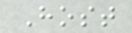Host
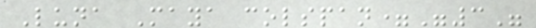Luna Maya colspan="3"
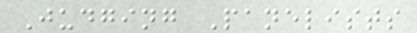Judging Panelists
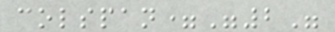colspan="2"
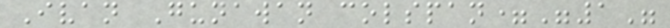Ivan Gunawan colspan="1"
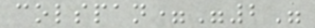colspan="2"
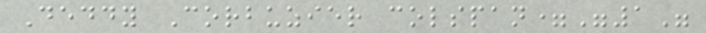Deddy Corbuzier colspan="1"
